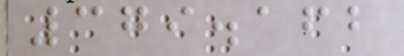379.162
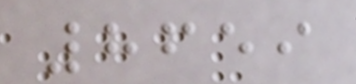8659
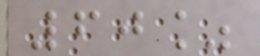60%
